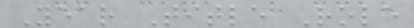Year Title Role
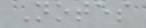Notes
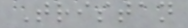Tristan
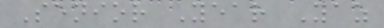Senior Year Yaz
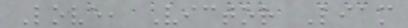Love, Victor Liam
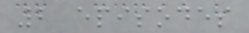2 episodes
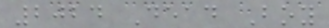2024 Dead Boy
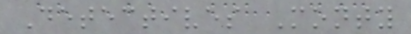Detectives Monty
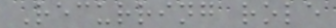Recurring role
